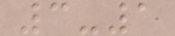3-1
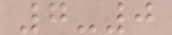7-0
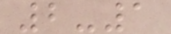2-1
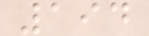194
